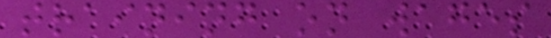training on wages
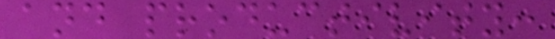and productivity:
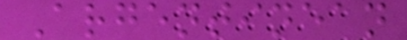Argentinean
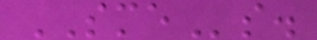SMEs.
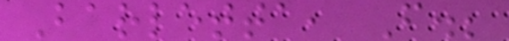Barletta, F.;
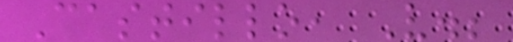Castillo, V.;
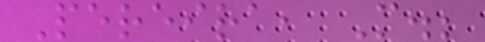Pereira, M.;
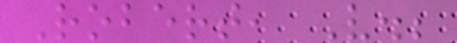Robert, V.;
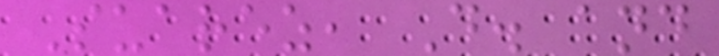Suarez, D. and
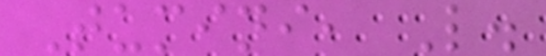Tumini, L.
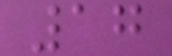17
